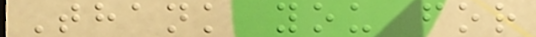Thank you for
